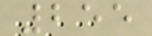255
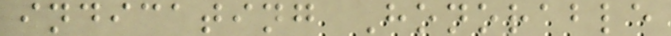indicating Honorable
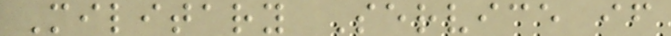Military Service if
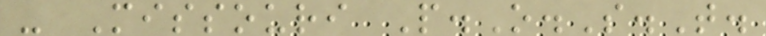- Missouri P.O.S.T.
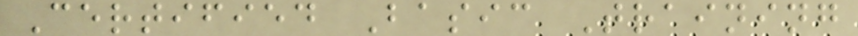Certified Basic Training
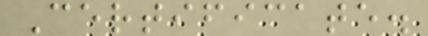Certificate.
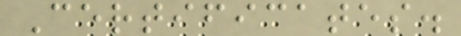Certificates.
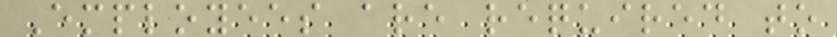Employees are required to
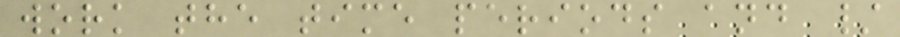work the time periods and /
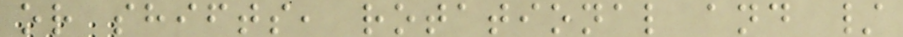or shifts, rotational and /
